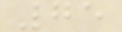75
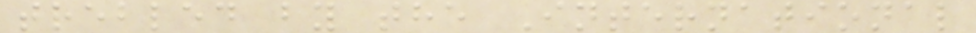trebled by the International
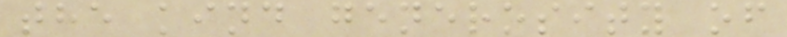the kind generosity of
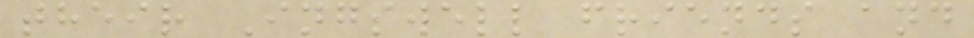their Ingswell friends and
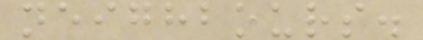neighbours.
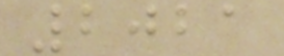2021
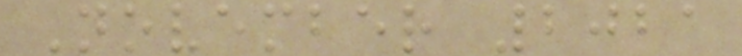November 2021
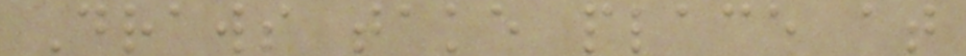Draws take place at
